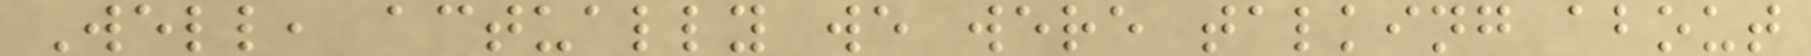Well, actually we were talking about
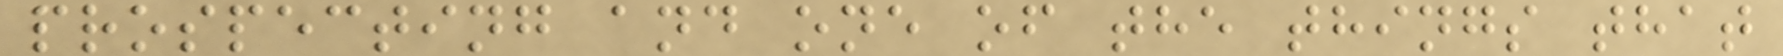prospecting and one of the things that
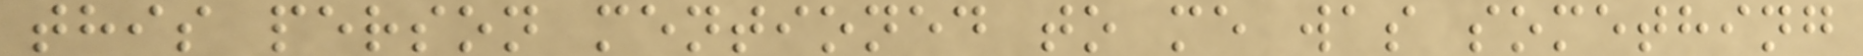this person mentioned to me was something
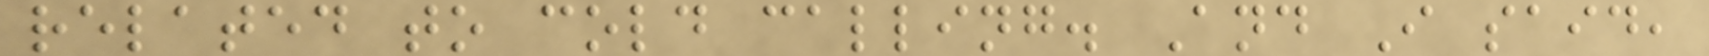related to cold calling. And I said,
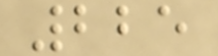225
